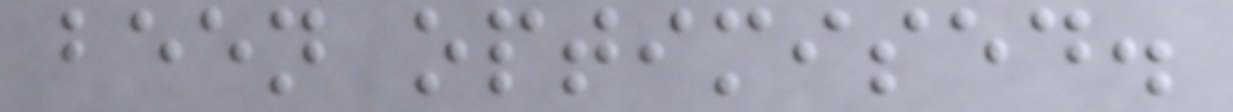been optimised.
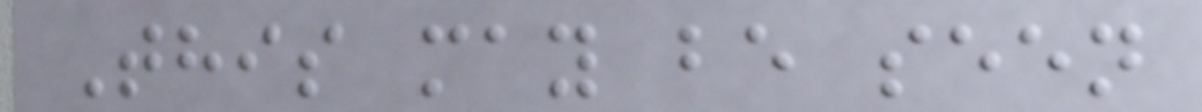This may be seen
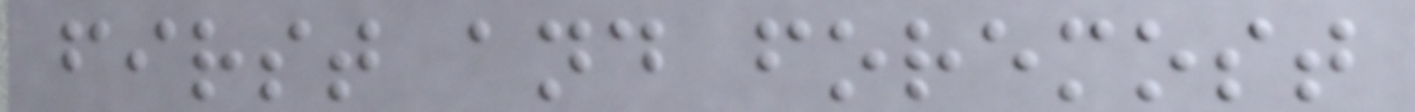first and foremost
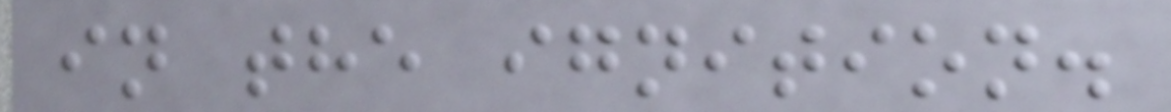in the ignition.
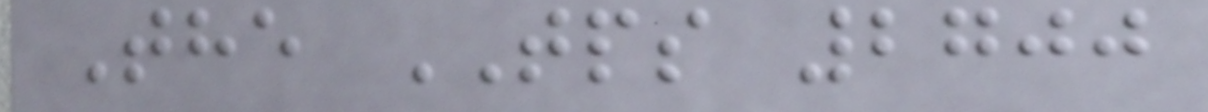The TPS 2700
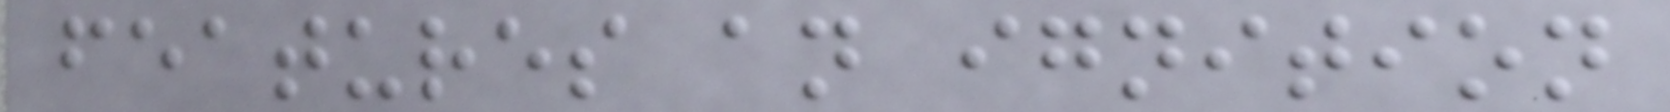features an ignition
